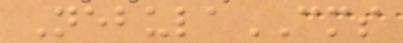NebulaCMS
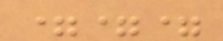===
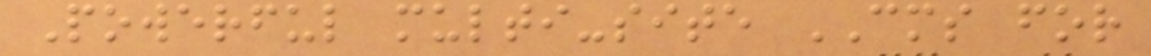Powerful multi-site CMS for
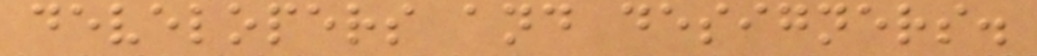developers and designers.
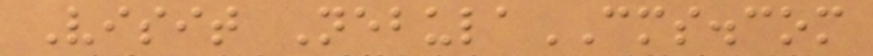Visit NebulaCMS.com
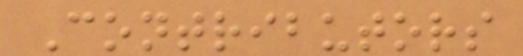Contributors
